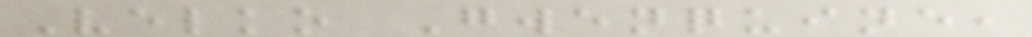Velko Gwenquine,
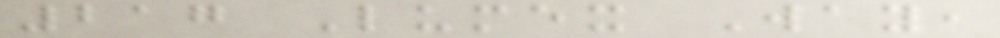217 Lumex Way,
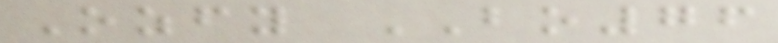Ozfy BO76
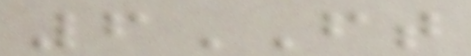6FT
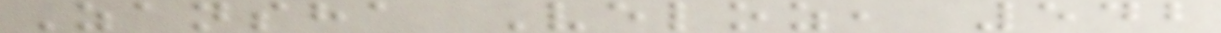Zansha Veloz, 542
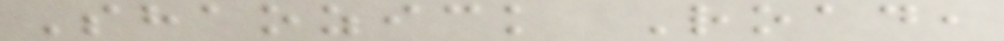Shaozick Road,
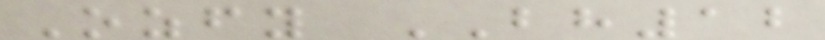Ozfy BH12
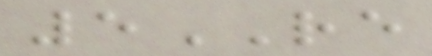5RE
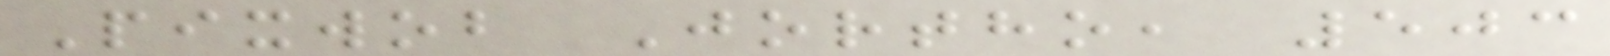Pixwob Jortho, 503
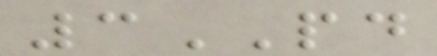3PD
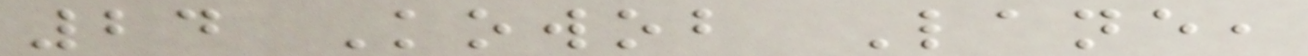24 Kowob Lane,
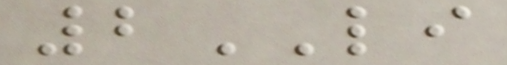2LI
